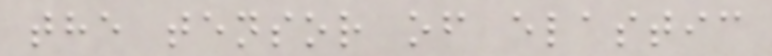the tensor of elastic
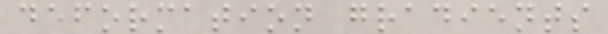deformation gradients
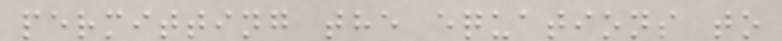permitting the equations to
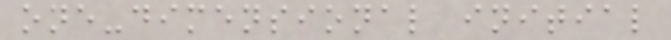one-dimensional initial
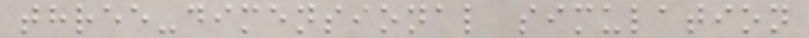three-dimensional simulation
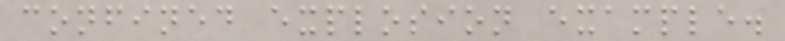confined explosion example.
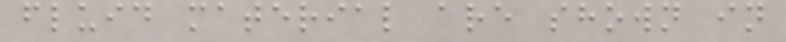fluid material are shown in
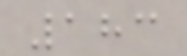183
